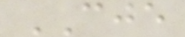CJE
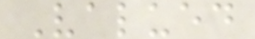Valued
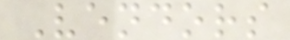Vendors
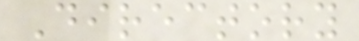Directory
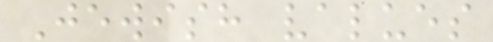Jewish values
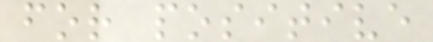for positive
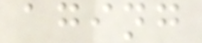aging
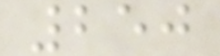250
